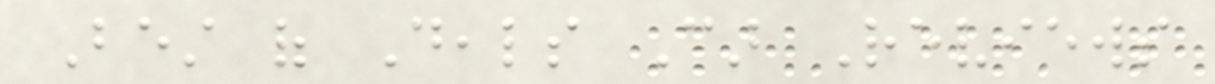Best of Deals Car Reviews
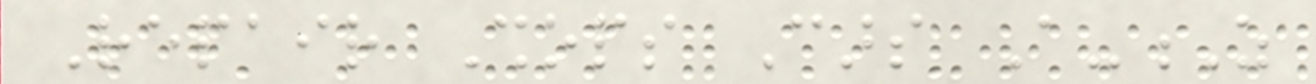Repair Shops Cars A-Z
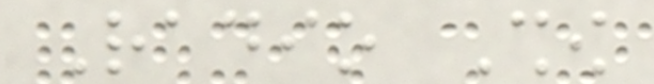Radio Show
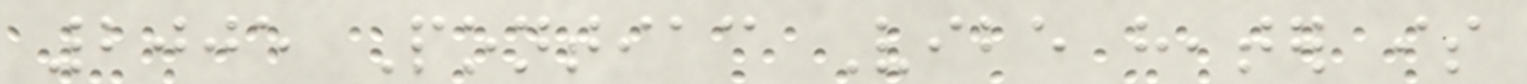2005 Pontiac Vibe heater is
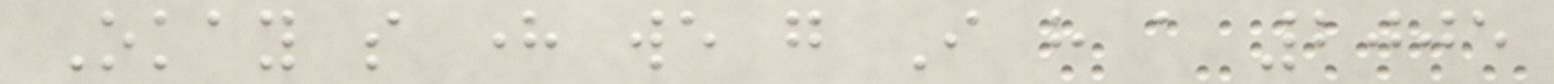Okay so here we go I have a 2005
